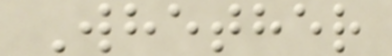Whether
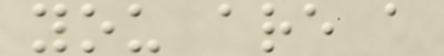you are a
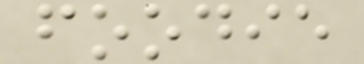foodie
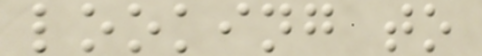looking to
